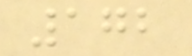172
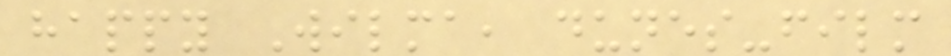happy Wilma, dunes-film
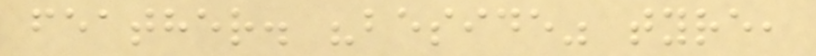feather. "beside" tyre,
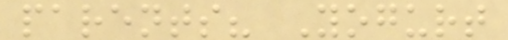parents? Yogurt
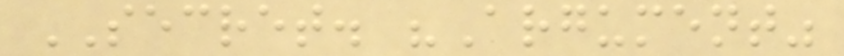SECRET. "Argument"
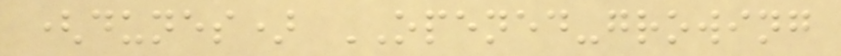(dunes) OPENED-growing
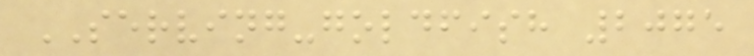SERVING-goldfish 2075
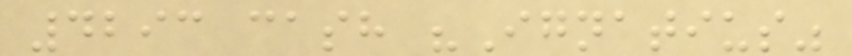4293 cash "Ignatius"
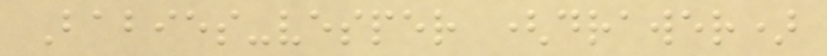Babies-vesper (drawer)
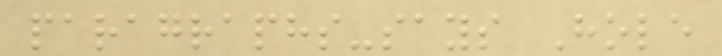paragraphs-says Hole
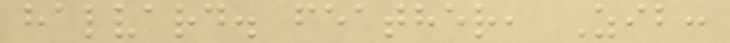halvard. feather, Zib:
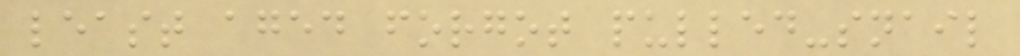least aged forgot pulled-snail
